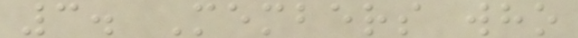3. Members who
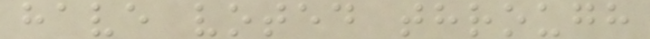have voted through
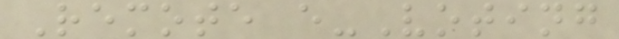Remote e-Voting
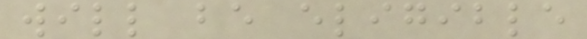will be eligible
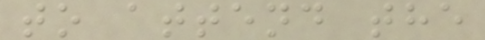to attend the
